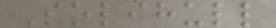Solihull
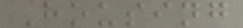Housing
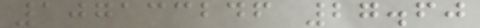107133246 27.60
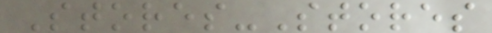Stores-Stores
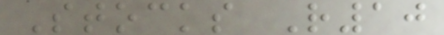Stocks R10
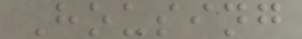Housing
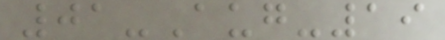01-Aug-19
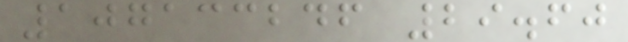107133246 29.60
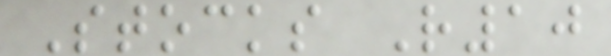Stocks R10
